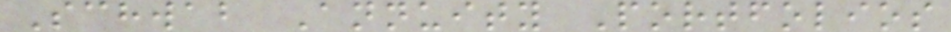Schwab Annuity Portfolios
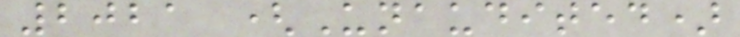2021 (Unaudited)
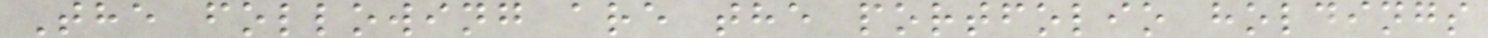The following are the portfolio holdings
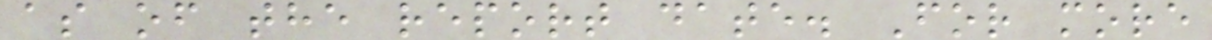as of the report date. For more
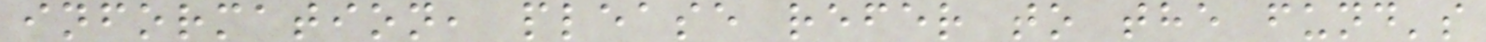information, please refer to the fund's
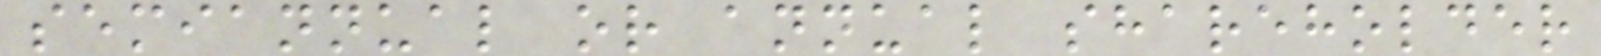semiannual or annual shareholder
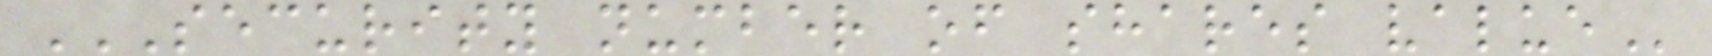SECURITY NUMBER OF SHARES VALUE
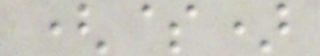($)
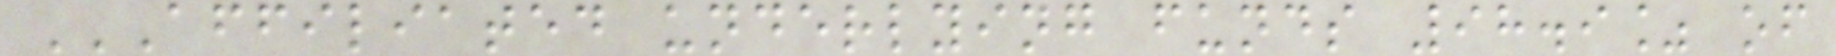AFFILIATED UNDERLYING FUNDS 98.9% OF
